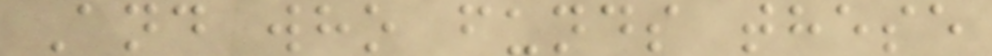And who funds these
